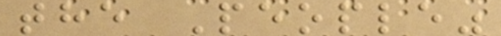the People"
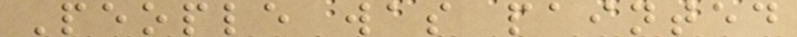People was painted
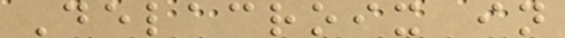Delacroix in
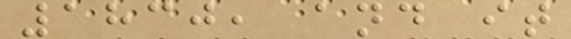1830, and it
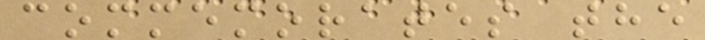commemorates the
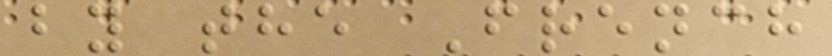by the French
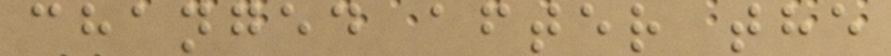changed after the
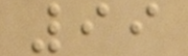99
